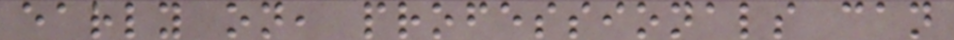early on, professionals can
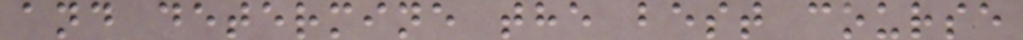and determine the best course
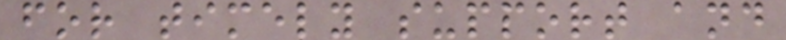for timely support and
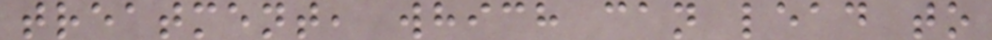treatment, which can lead to
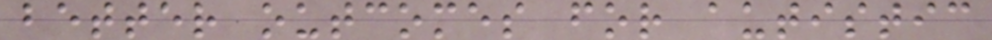better outcomes for autistic
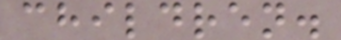children.
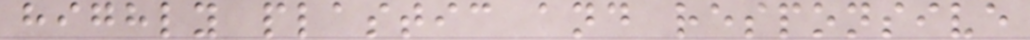highly plastic and responsive
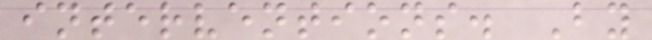interventions. By
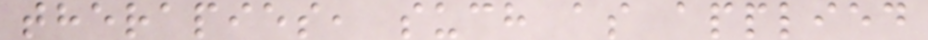therapies, such as applied
